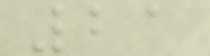21
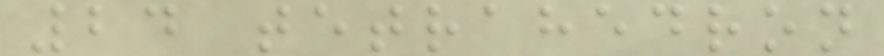24 tetrahedron
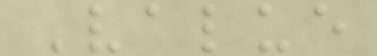Value
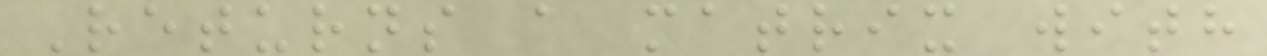Returns a matrix with
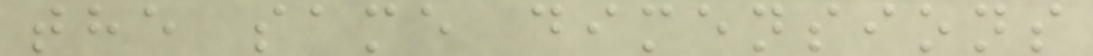the same dimensions
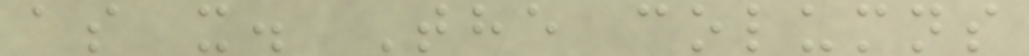as x. The columns
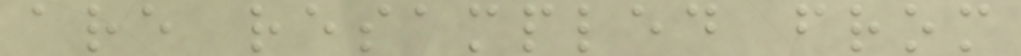are resampled from
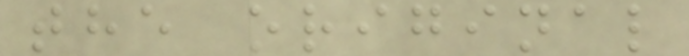the original
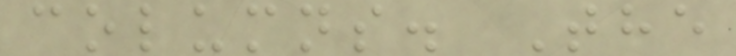columns. The
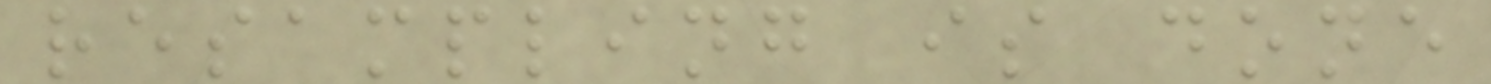resampling is done
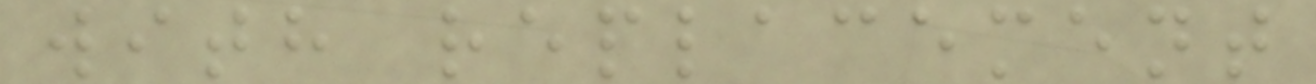with replacement
